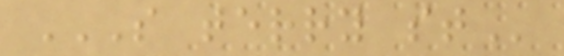S TERRY ST
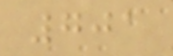701
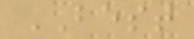BEST
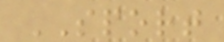SPORT
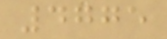4775
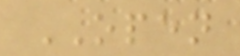OPEN
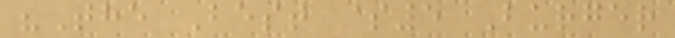"The Best $5 Burger
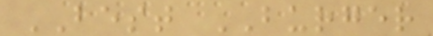BEST BURGER
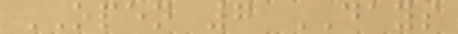OPEN 7 DAYS
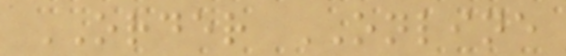ORDER ONLINE
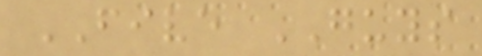FIVE GUYS
